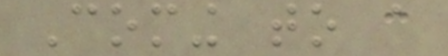Coming to a
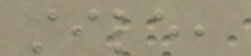stile,
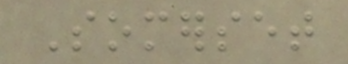Somerset
